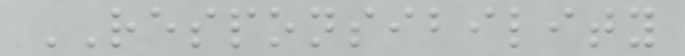RESPONSIBILITY
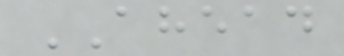AHEAD
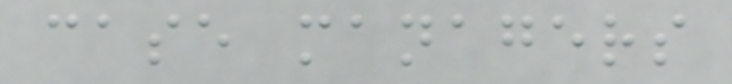case managers
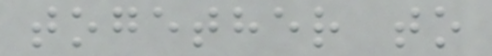together to
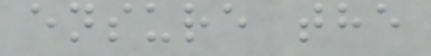ensure the
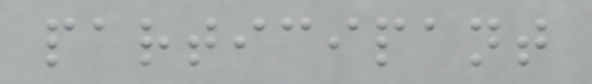participant
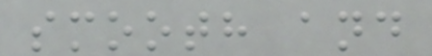smooth and
